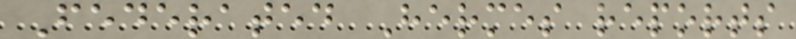Federated Hermes reports
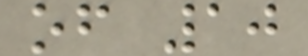of 10
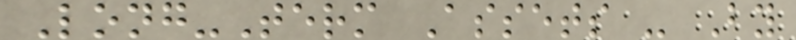Long-Term Assets - By
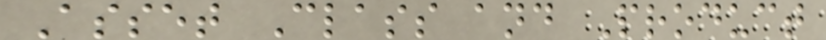Asset Class and Product
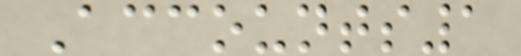Accounts1
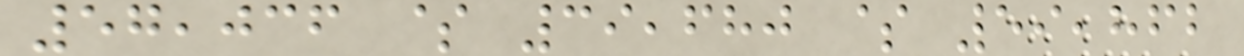57,036 $ 39,680 $ 59,862
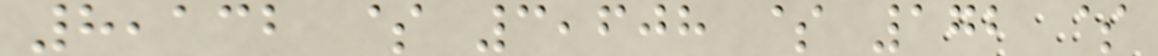8,132 $ 3,608 $ 172 $
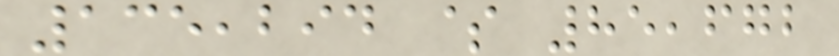135,294 $ 85,672
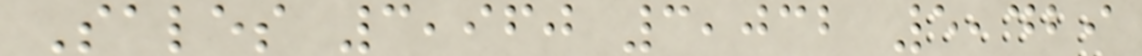Sales 3,960 3,032 5,429
